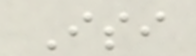Isi
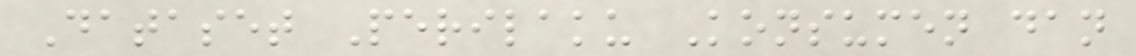Dataset Perilaku Konsumen dan
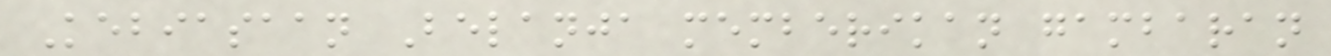Kebiasaan Belanja memberikan gambaran
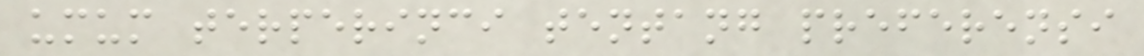umum terperinci tentang preferensi
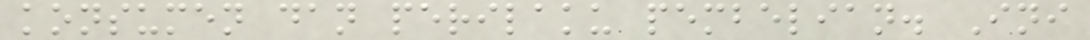konsumen dan perilaku pembelian. Ini
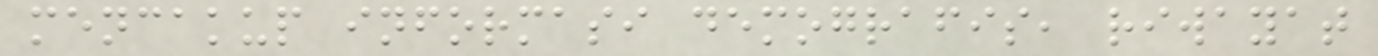mencakup informasi demografis, riwayat
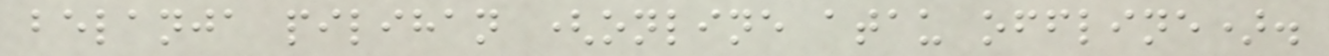belanja pilihan (online atau offline).
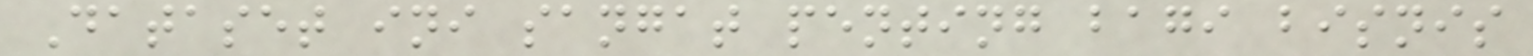Dataset ini sangat penting bagi bisnis
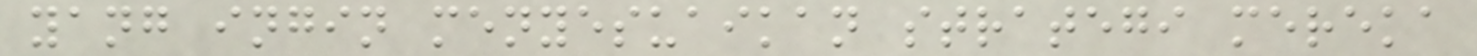yang ingin menyesuaikan strategi mereka
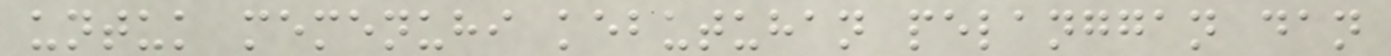untuk memenuhi kebutuhan pelanggan dan
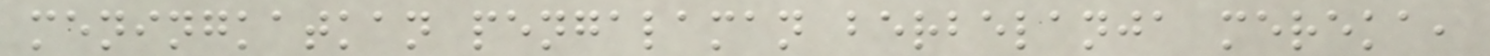meningkatkan pengalaman berbelanja mereka,
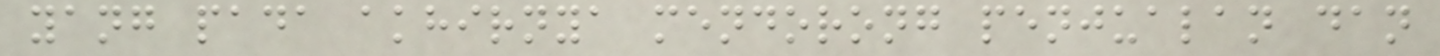yang pada akhirnya mendorong penjualan dan
